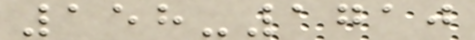158-1710
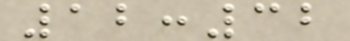12:32
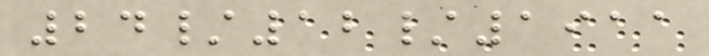24/12/1911
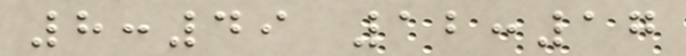8:49 12:17
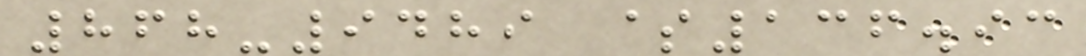868-9489 $136.93
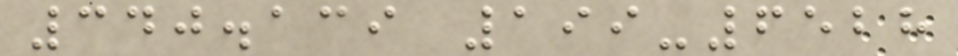340.139 199-6528
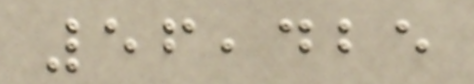56,425
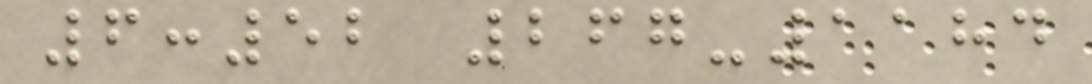6:52 267-1184
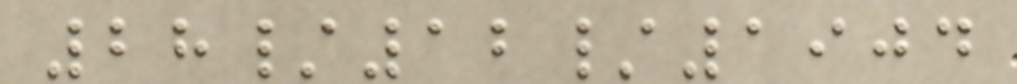28/12/1904
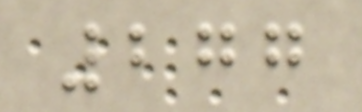277
